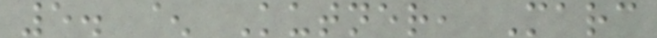5. ^ Kutner, Marc
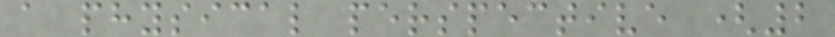a physical perspective (2
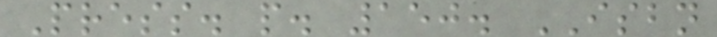Press. p. 150. ISBN
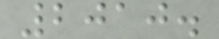2010.
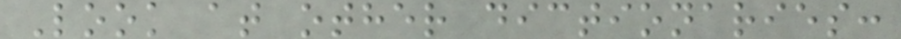Look at other dictionaries:
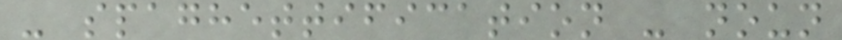- spaghettification - noun
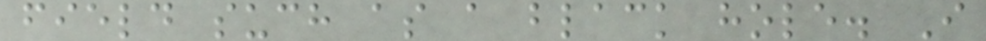field such as a black hole. I
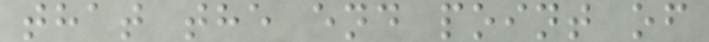that the end point of
